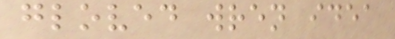gloved wren idea
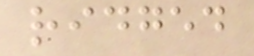ridged
